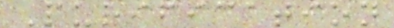Purification
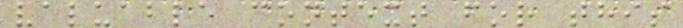valuable context for this
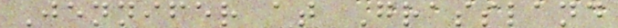Jennifer at Grassland
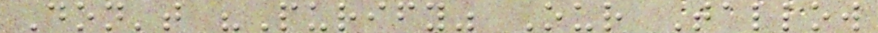Don't "Purify" Our Tallow
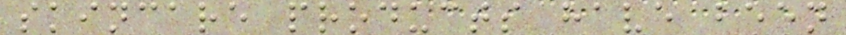skincare products have been
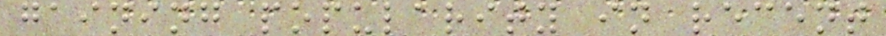gaining popularity in recent
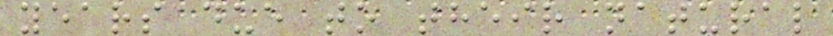years due to their natural
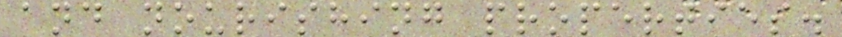and nourishing properties.
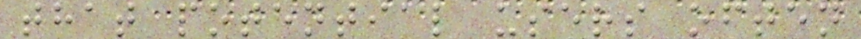that potential users often
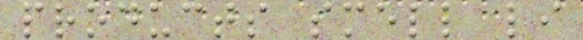products smell li
